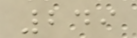249
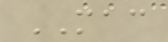MAC
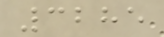3285
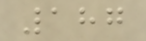187
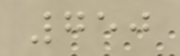750
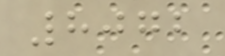8072
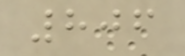806
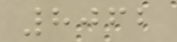8062
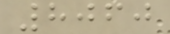8060
